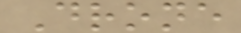Drone
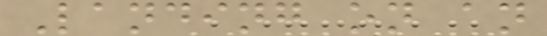Landing on an
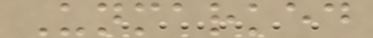Unmarked
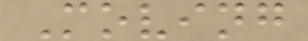Moving
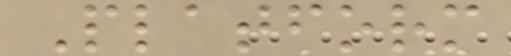Platform
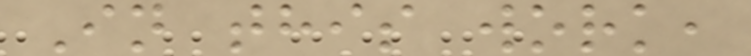In this work,
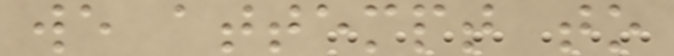we attempt to
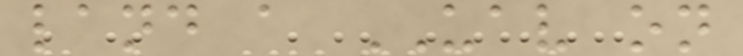land a UAV on
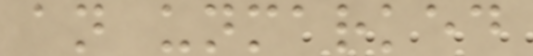an unmarked
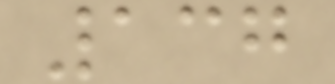137
